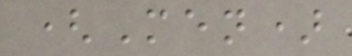(Men)
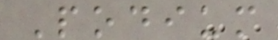Podium
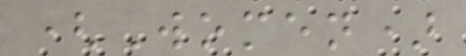(Women)
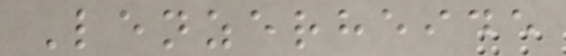Lenzerheide
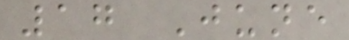17 June
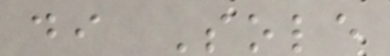di Sole
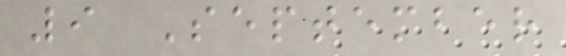9 September
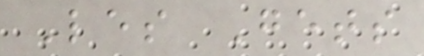Les Gets
